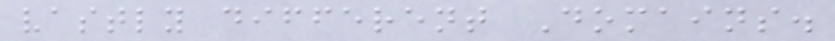vastly different Domains.
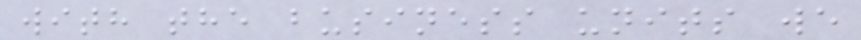with the business units we
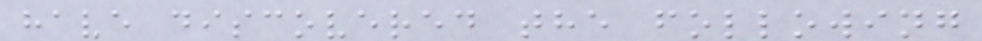have discovered the following
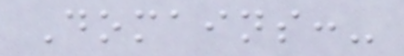Domains:-
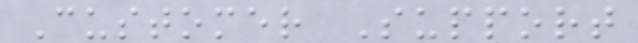Customer Support
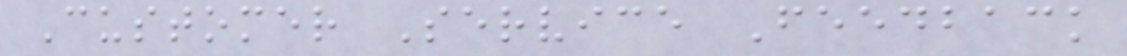Customer Service Feedback
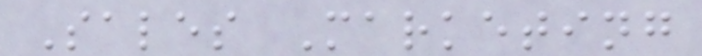Sales Marketing
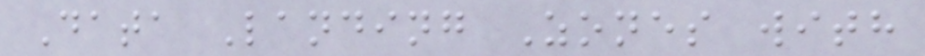Data Landing Zones with
